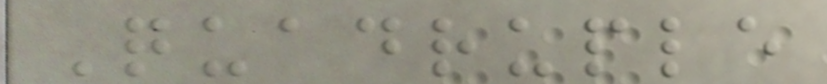Quadruple
